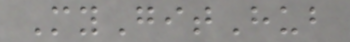MyGitHub
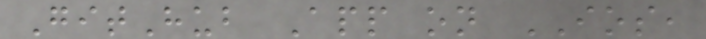GitHub App on IOS,
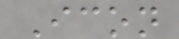Icon
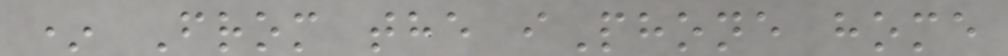* From the iPhone home
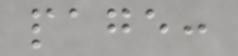page:
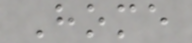Home
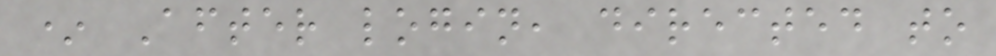* After login, directed to
